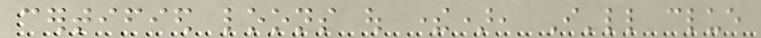certified loons out there), I'll clue
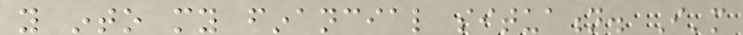you into my financial situation. I'm
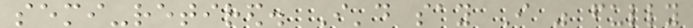semi-retired. I'd say I was fully
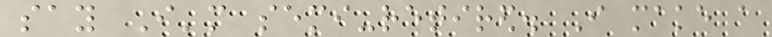say I'm semi-retired. I make a
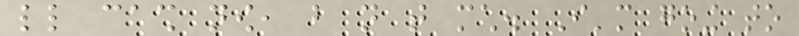little cash now, but not that much. I'm going to
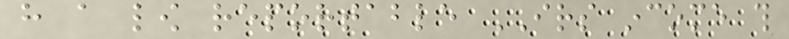have a low reportable IRS income this
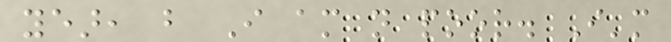year, but I am not poor. I'm
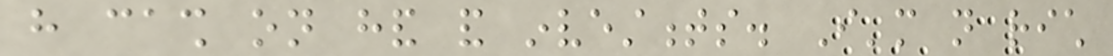have cash on hand and investments. I'm not rich
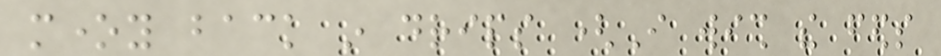money back in drips (I wish the feds
